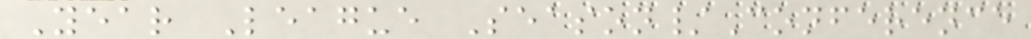Year League Season/Conference
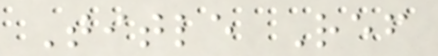Title Ref
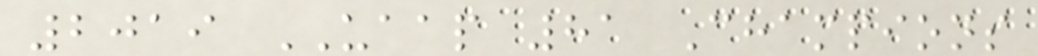2019 UAAP 81 Champions
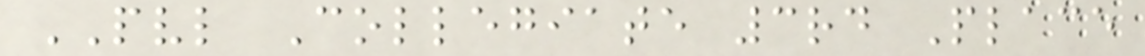PVL Collegiate 3rd Place
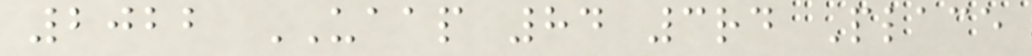2022 UAAP 84 3rd Place
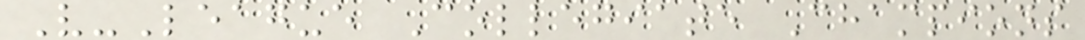V-League Collegiate Champions
